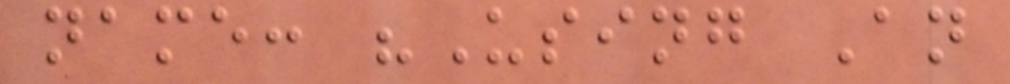name: "Using An
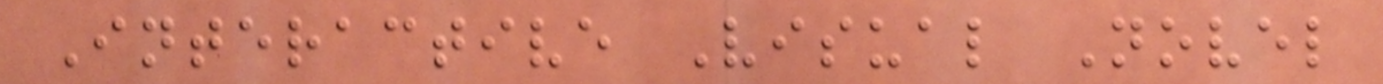Interactive Visual Novel
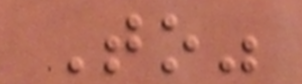To"
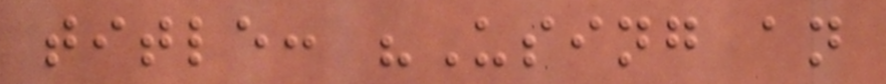title: "Using an
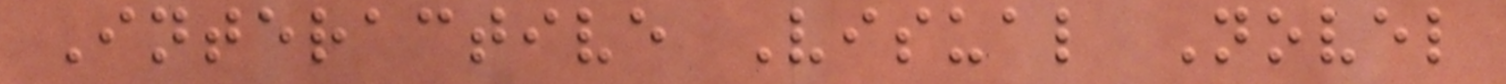Interactive Visual Novel
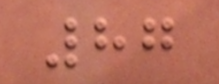87
